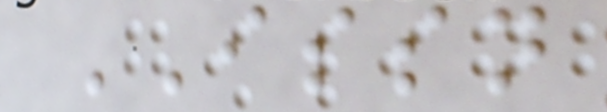ISSN
